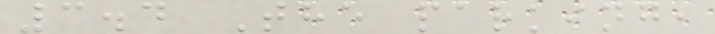3.4 The parking,
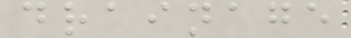drainage
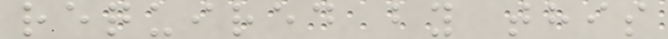required by this
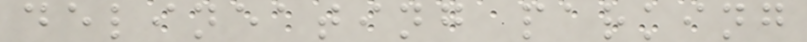delineating parking
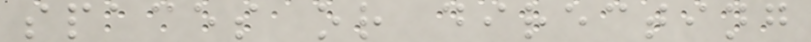spaces or directing
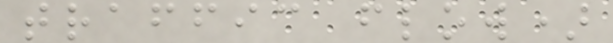traffic flow)
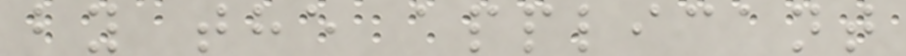by the applicant
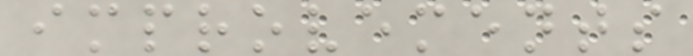improvements
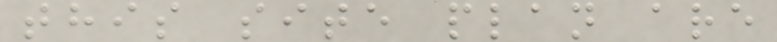this site plan are
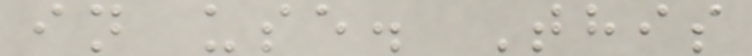in use. This
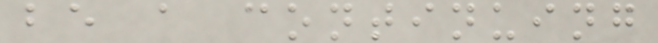be a continuing
